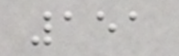151
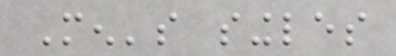Men's singles
